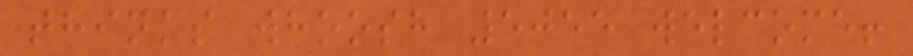thinks whoosh 5055 welcome!
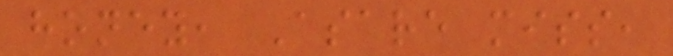honey, Asare miss,
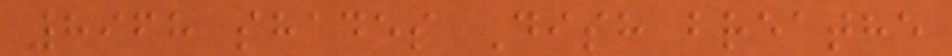8968 shades Dish breathe
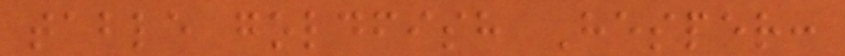table goldfish Hesper:
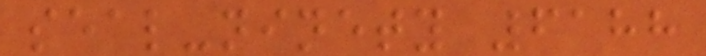seal-ninety 6188
